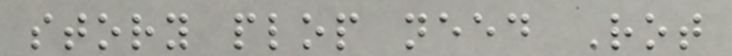story plop need Rot
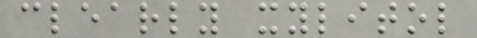clearly xylitol
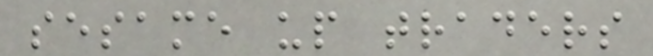sesame up traders
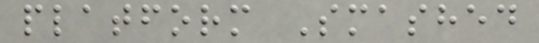platform Smashed
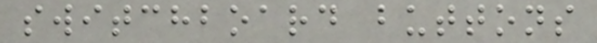switchboard buttons
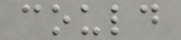could
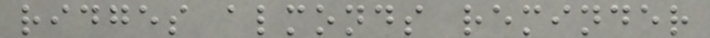ridges almonds reminder
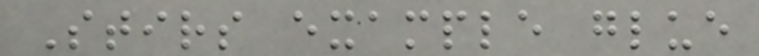Stirs example glue
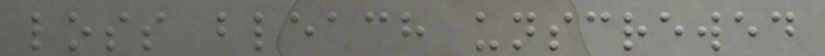loss bleach unscrewed
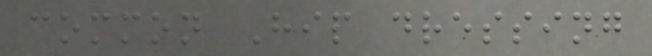common Hip dressing
